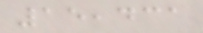15,431
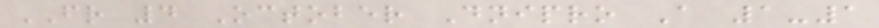FR 4 October Dnipro A 1-1
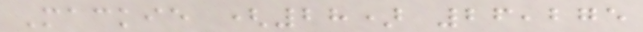Mackie (28) 26,275
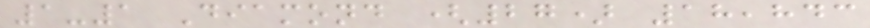1-1 Diamond (27) 18,843
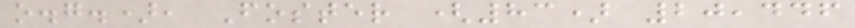o.g.), Foster (83) 20,446
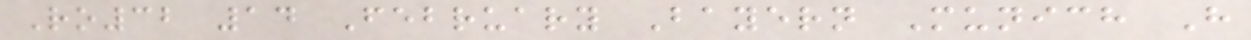Ro32 14 February Bayern Munich H
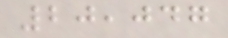20,047
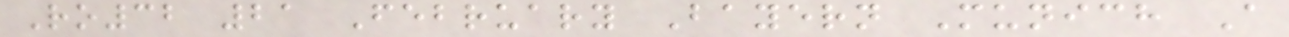Ro32 21 February Bayern Munich A
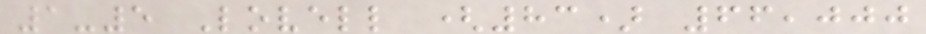1-5 Lovell (83) 66,000
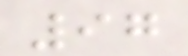97
